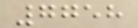7758
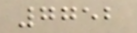7752
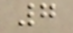7
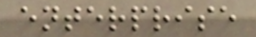enterprise
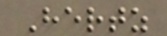Hertz
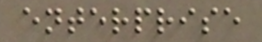enterprise
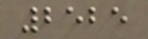2525
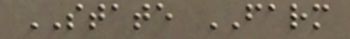STATE FARM
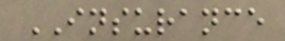INSURANCE
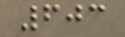603
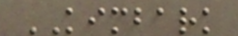KIMBARK
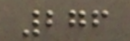276
